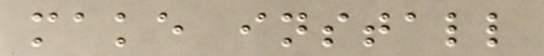make install
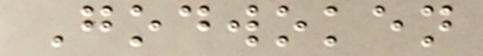Godwoken
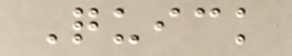Quick
